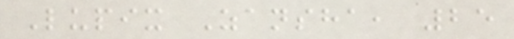Lupix Zansha, 25
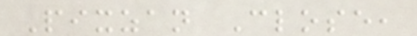Pixzan Close,
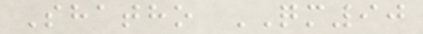Shatho QM90
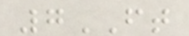7FT
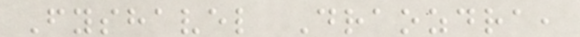Fyshavel Draozdra,
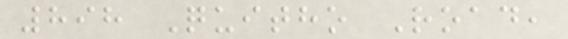898 Quitho Road,
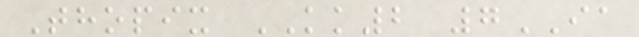Thopix KK2 7IA
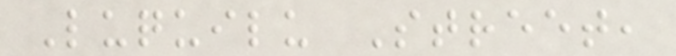Luquilu Street,
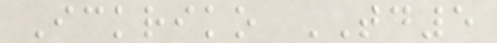Ickriko TD5
